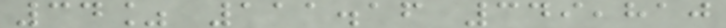34% 111.16 349,810
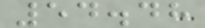54.48
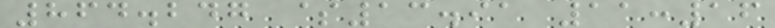864.247 $13.91 11:16
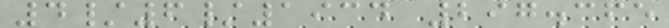4/6/1934 297.365
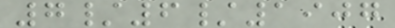7/6/1907
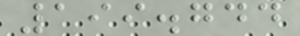199.744
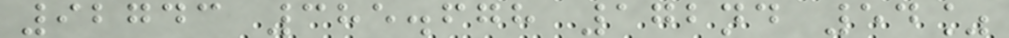92743 385.678 172nd 54%
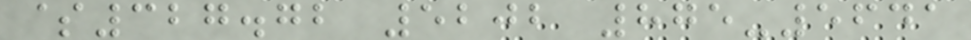$327.72 5202 875-5641
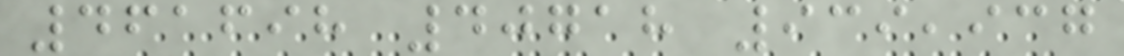461698 40718 939,937
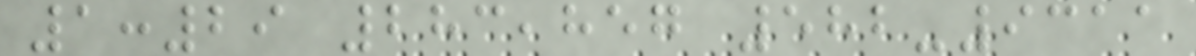1:29 283,857 582-9311
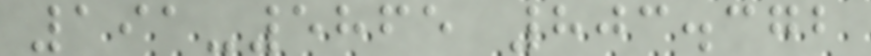191-5865 803.372
